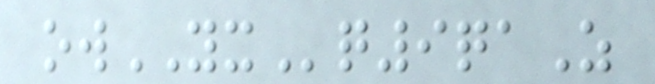owYXq9qaZ
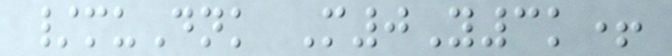/muDnk M0Y3k+
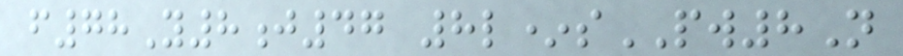f78Y8j47 8l*sPW8N
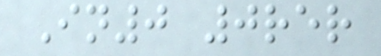In0 0rer
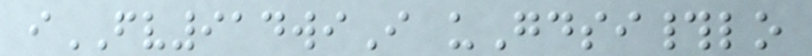iFV914wiI uGdsi#lo
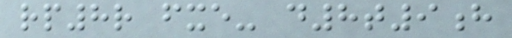rp8r fxe- d8t9h
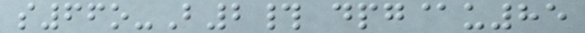s66o-B2# dpg@u85
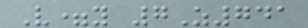V=y 7Z741
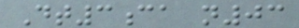Dt3ca n03
